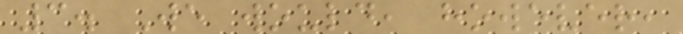3. We would, however,
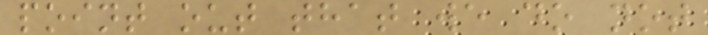point out that we do not
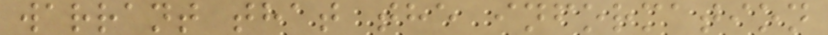warrant that the information
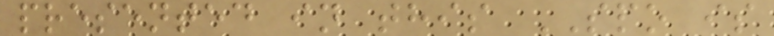presented in this SPO is
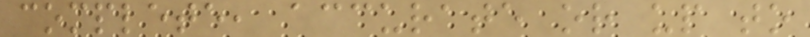complete, accurate or up to
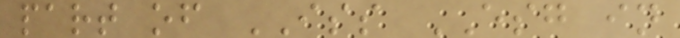part of ISS ESG in
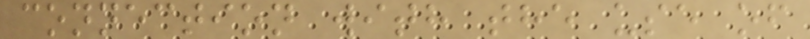connection with the use of
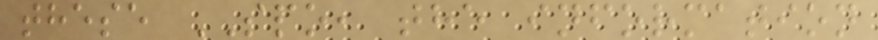these SPO, the information
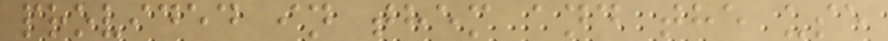provided in them and the use
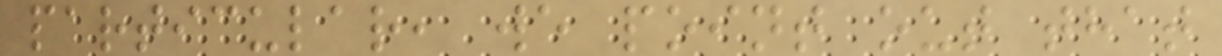particular, we point out that
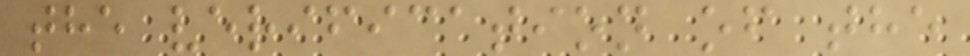the verification of the
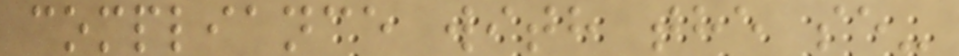compliance with the se-
